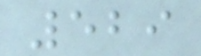529
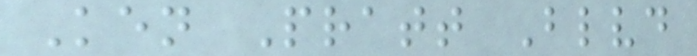Ken Pratt Blvd
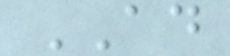AD
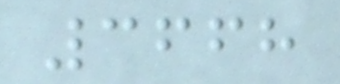3668
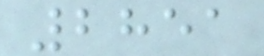2851
